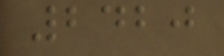2420
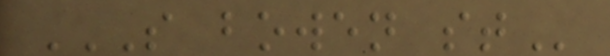S BOWEN ST
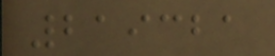219321
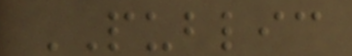PUBLIC
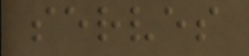serves
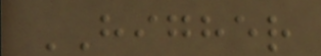HIGHER
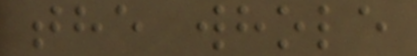the whole
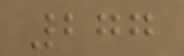277
